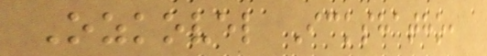Ozkovel Ickshatho,
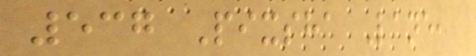537 Pixsha Lane,
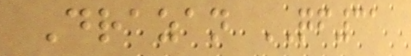Drazan QF31
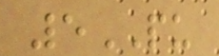5PU
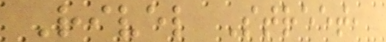Rivel Street,
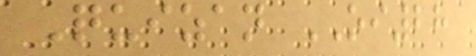Quizan OI28
